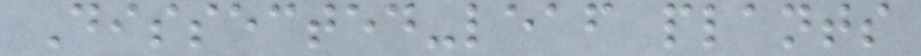Dissected-leaf plants
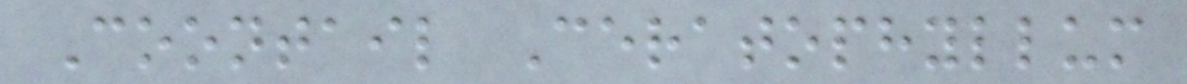Coontail Ceratophyllum
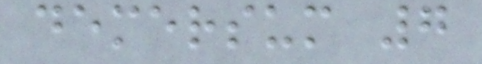demersum 7
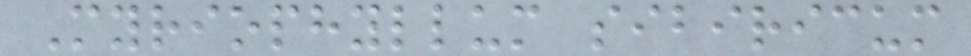Myriophyllum sibiricum
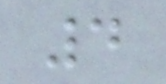4
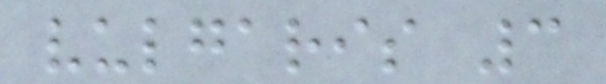vulgaris 3
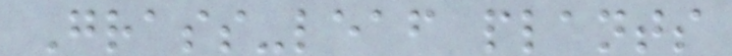Grass-leaf plants
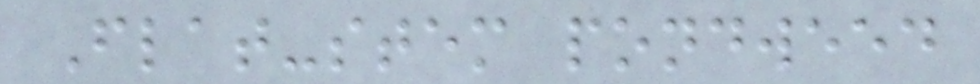Flat-stem pondweed
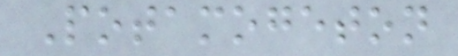Potamogeton
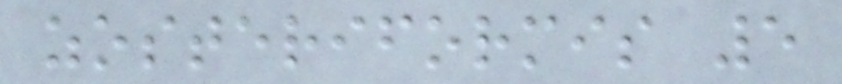zosteriformis 5
